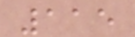115
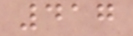417
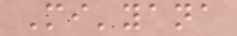Mi'yana
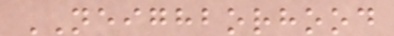NEIGHBORHOOD
